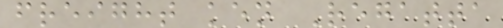freight ken Regatta
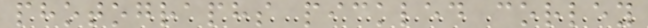photographs pickled corley
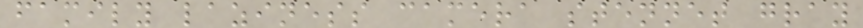family laziness camera stennet gray
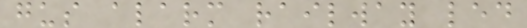gus alarm railway led
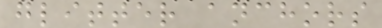glitter anchors
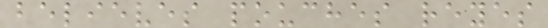believes pouches reyes
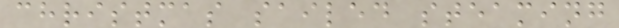christmas sailed steaming
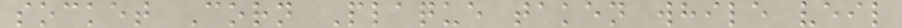socket Corn Plaque taken while veil
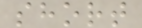short
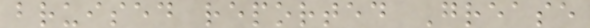bruised reported Grease
